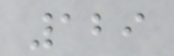129
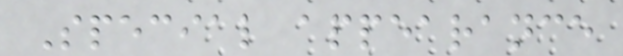Special appearance
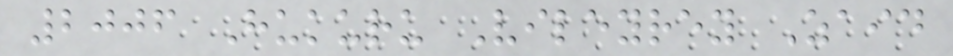2006 Hukuru Vileyrey Zaid
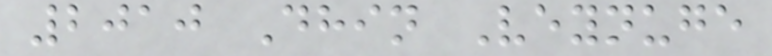2010 Dhin Veynuge
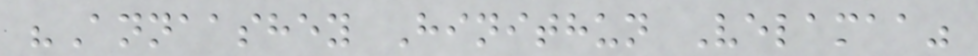"Annaashey Hinithun Velamaa"
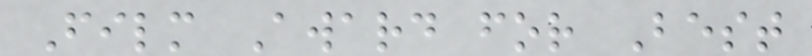Film Award for Best
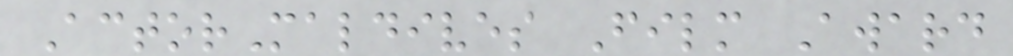ActorMaldives Film Award
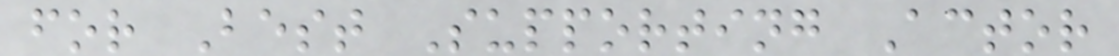for Best Supporting Actor
